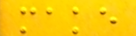make
